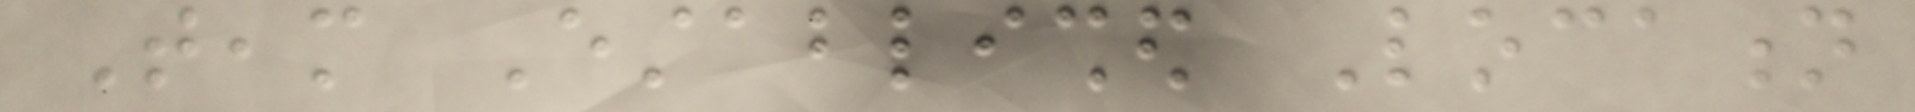Team Established Location
